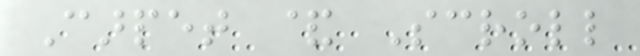Carpet & Scroll
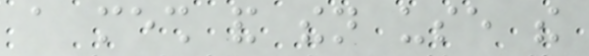a mesh and then use the
